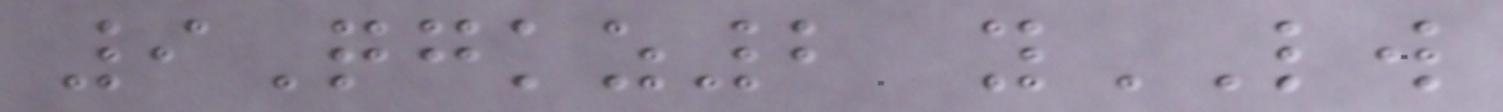9Qgkz2 yLW
